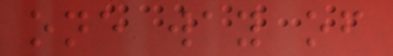one way of
